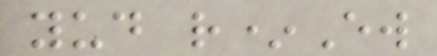yud r*Ew
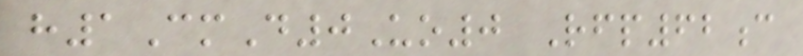h1CmD0Uo0 Rfp62c
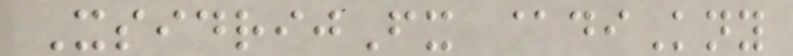XsidrijFx @diKny
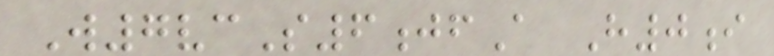W7vcS6jfA H0i
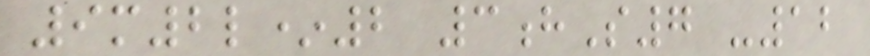9m2l*2 3hS7 -12
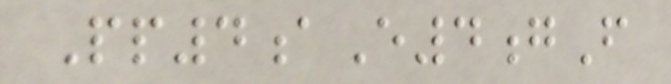Pp4aE4gF
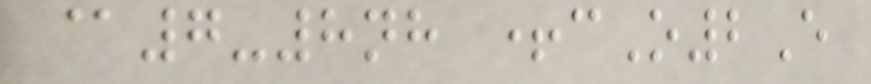@7-8nh +cO2E
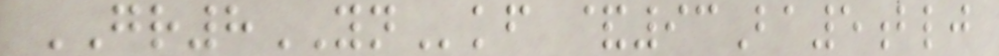GR8YNkf &93Ba5blj
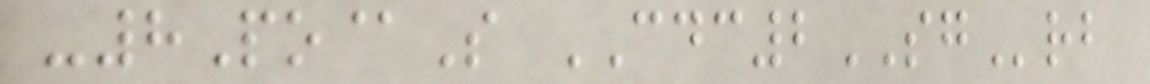-8Po@S CDC2SGrb
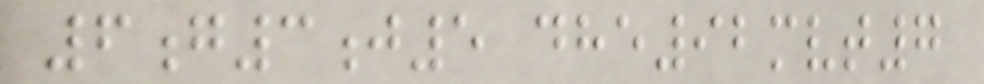6g3j5 dhe92mvt7
